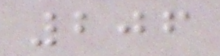206
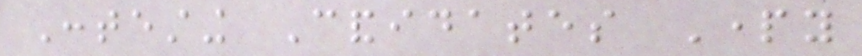Contesting Candidates Party
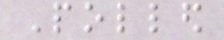Polled
